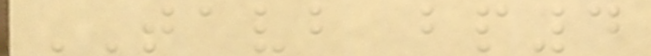TAVB bp4
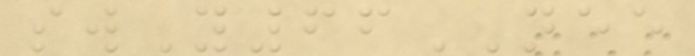swY66NEE
